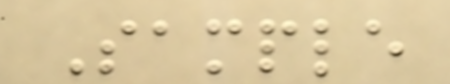Sample
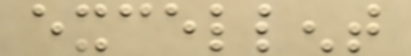excellent
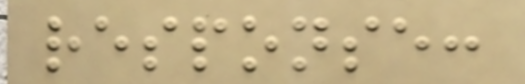response:
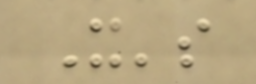It's
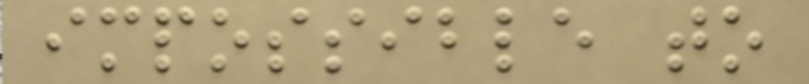impossible to
